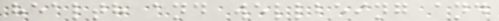health and wellbeing and
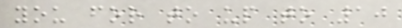you for to up to 10
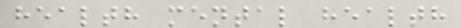health mental health
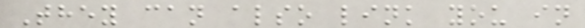They can also link you in
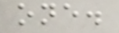one.
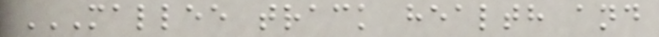MALLEE TRACK HEALTH AND
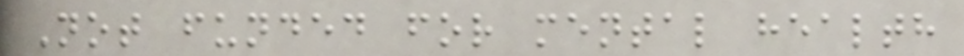Not funded for mental health
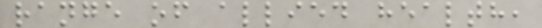range of allied health,
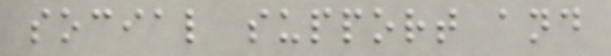social support and
